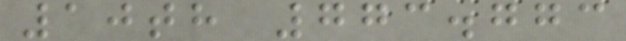10th 773.773
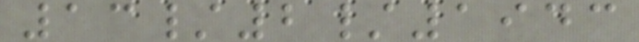13/2/1943
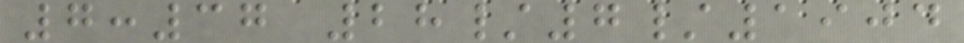7:37 28/7/1904
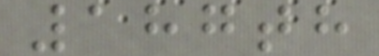187th
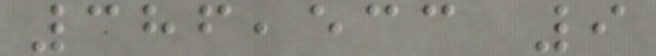386,533 9
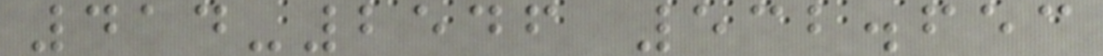414-2546 532.653
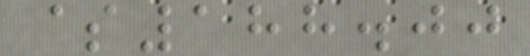$188.00
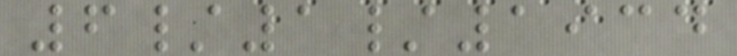6/1/1934
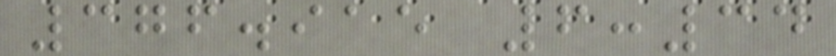376.915 6:34
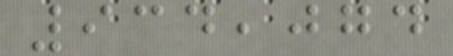934,074
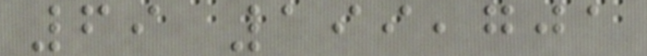69 199,701
